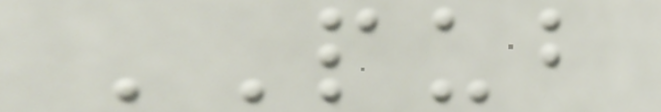PUB
